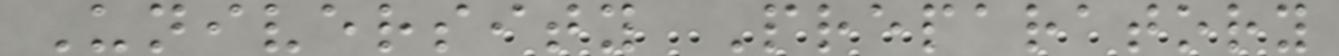University Preparatory
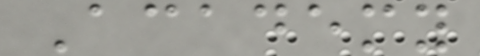Academy
